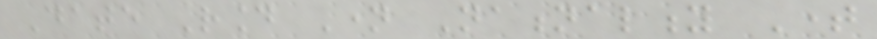Date Round Name Nationality Time
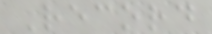Record
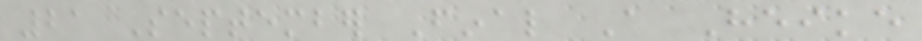21 September Final A Heike
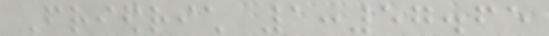Friedrich 1:57.65
